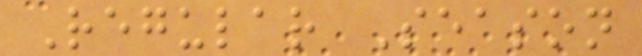Regular Season
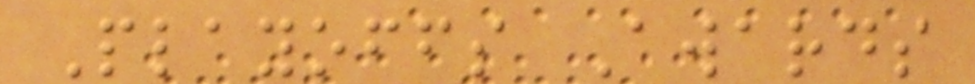Playoffs Awards
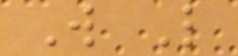W L
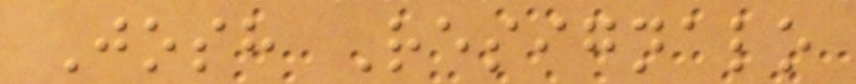Josh Resignalo
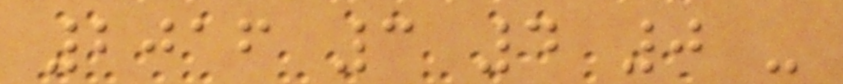2016 3 4 0 -
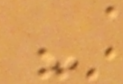-
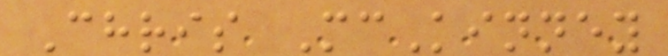Chris McKinney
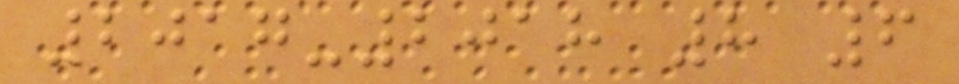2017-2018 8 6
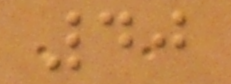40
